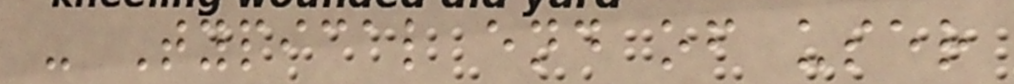- Typical end of user
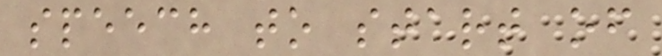speech to start of
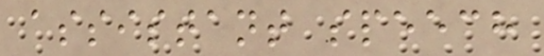assistant speech
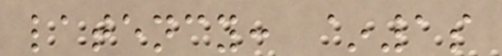latency: ~1s
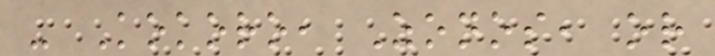- Kokoro, Zonos, or
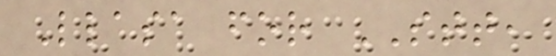Llasa for STT,
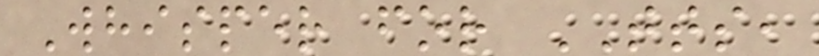Whisper for TTS,
